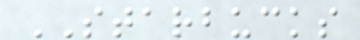STARBUCKS
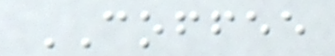COFFEE
